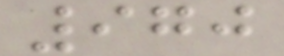970
